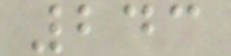243
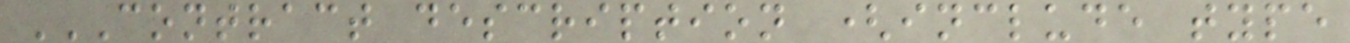CONTRACT DESCRIPTION (INCLUDE TYPE
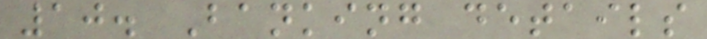10. Banking details
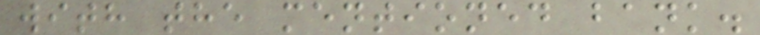with the mentioned bank.
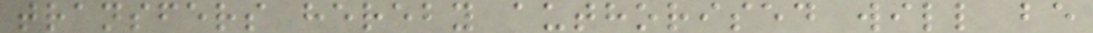transfers hereby authorised will be
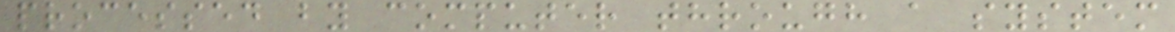processed by computer through a system
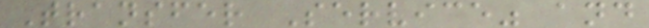Transfer Service" and
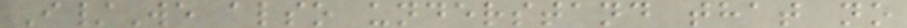I/We also understand that no
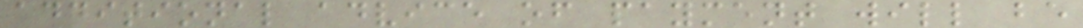additional advice of payment will be
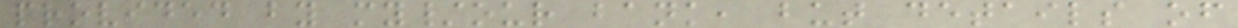provided by my/our bank, but details of
